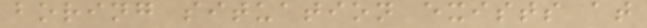boring situation exists at
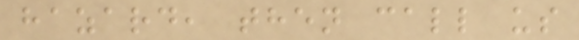hazard, then call us
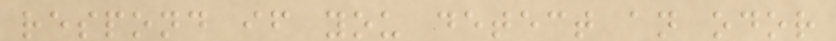respond if you detect an odor
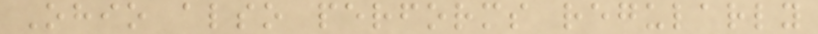Ohio also performs regularly
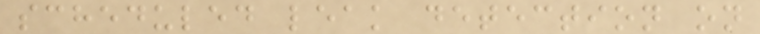scheduled leak detection on
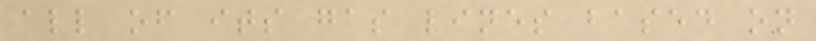all of its gas lines based on
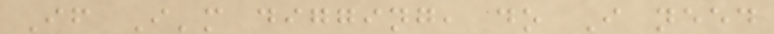If I'm digging, do I need
